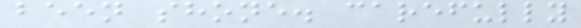been shone. carefully
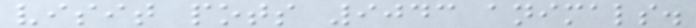visit pots 9043 animals.
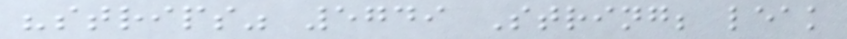"strips" 5749 String; leak
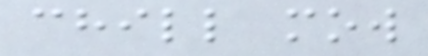chill mow
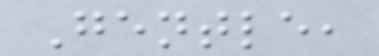Gentle,
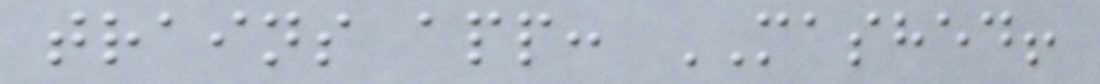trains app: MASHED!
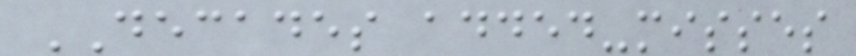DECADES added-misses
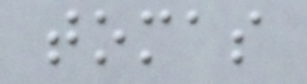tomas
